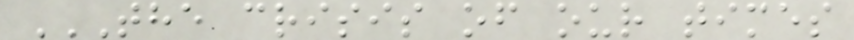THE CRISIS OF OUR TIMES
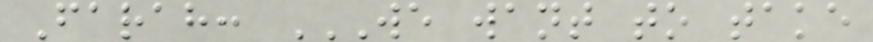Farah: WE WANT TO TAKE
